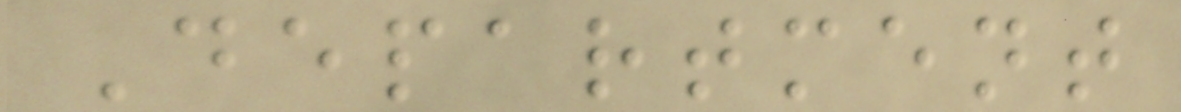Department
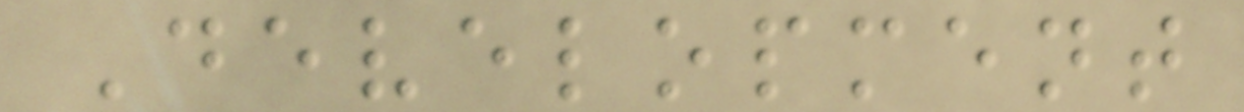Development
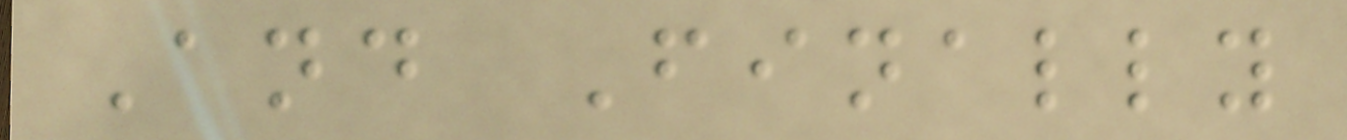And Finally
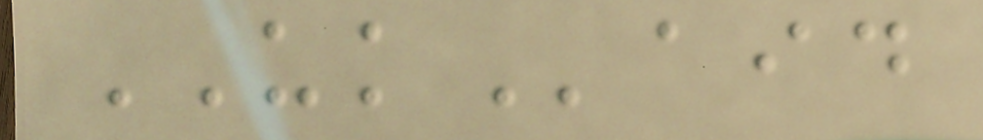UKaid
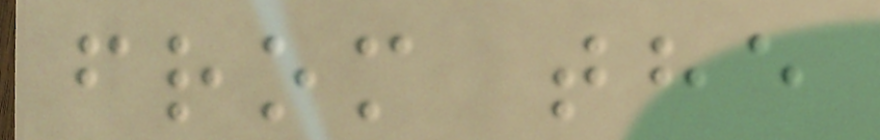from the
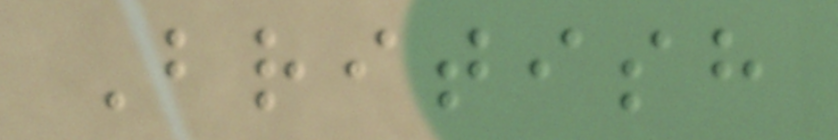British
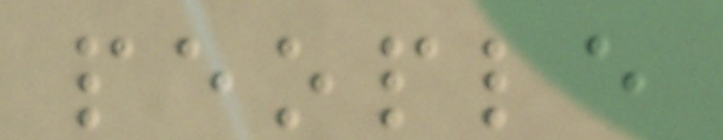people
